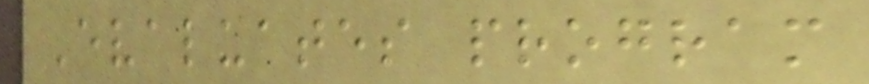Evaluates program
